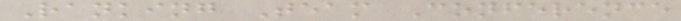Ranking Team Conference
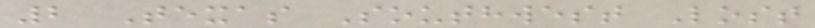2 Texas Southwest Lost
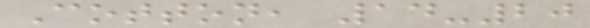Cotton, 14-20
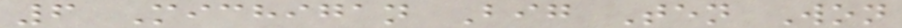6 Michigan Big Ten Won
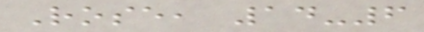Rose, 14-6
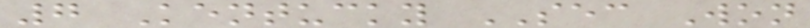7 Kentucky SEC Won
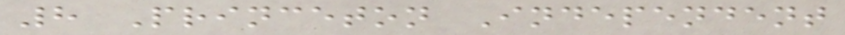8 Princeton Independent
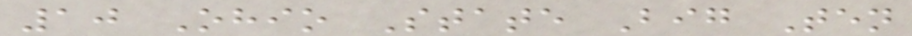10 Ohio State Big Ten
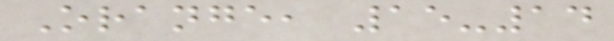Orange, 15-14
